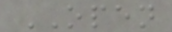OPEN
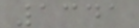1341
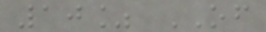10% OF
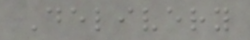Delivery
